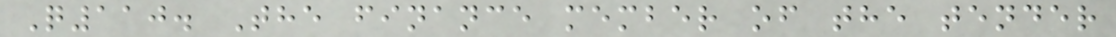Q110. The finance member of the tender
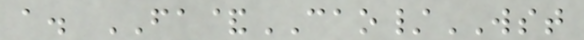a. FA&CAO/WST
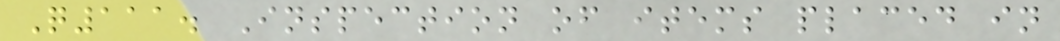Q111. Inspection of items placed in
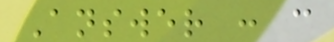Answer : c
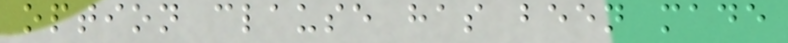option clause has been made
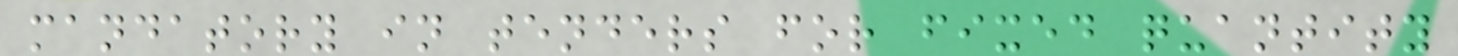mandatory in tenders for fixed quantity
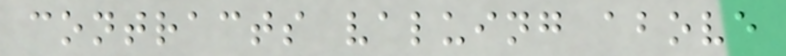contracts valuing above
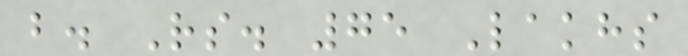b. Rs. 75 Lakhs
